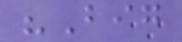"Big
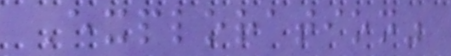Exploration"
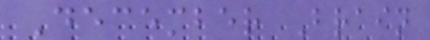December Brain
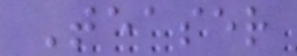Teaser
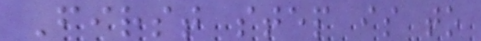First step is to
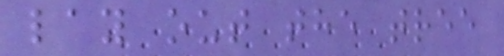lay out the tree
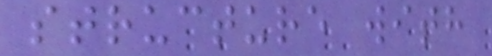structure with
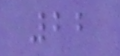22
